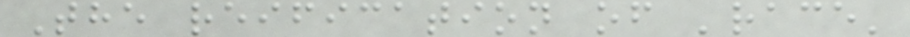The reification of 'race'
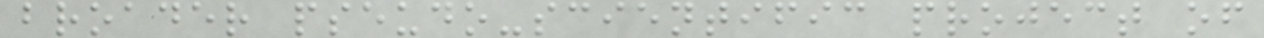broader pseudo-scientific project of
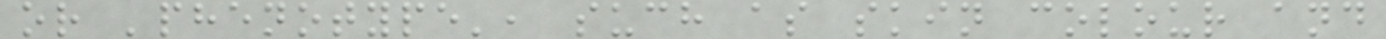or 'phenotype', such as skin colour and
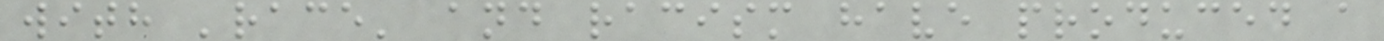with 'race' and racism have produced a
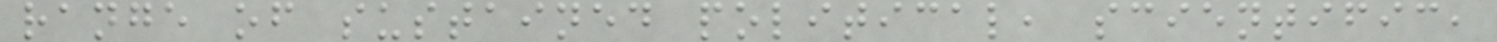range of sustained political, scientific,
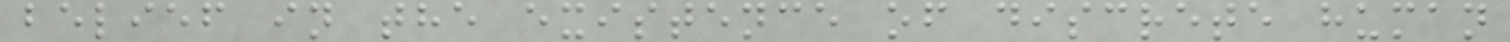belief in the existence of discrete human
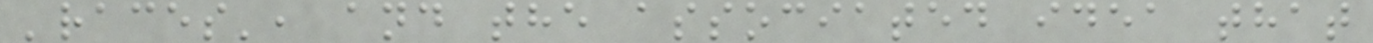'races', and the associated idea that
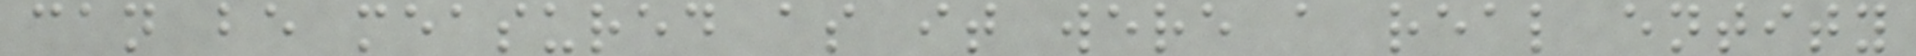can be measured as it were a real entity
